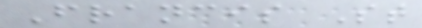Francis St
